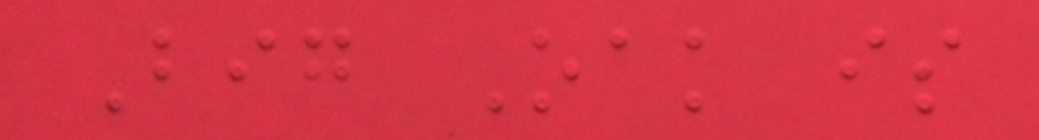Big Oak is
